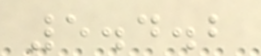5.4.2
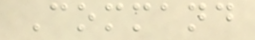Command
